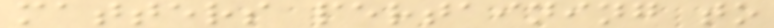matters pertaining to
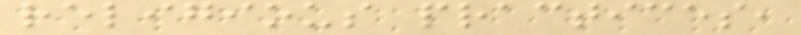religious practices,
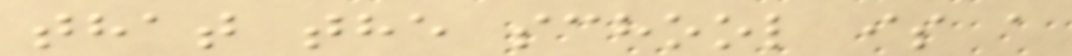that the school is a
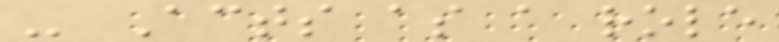- Acts as a role
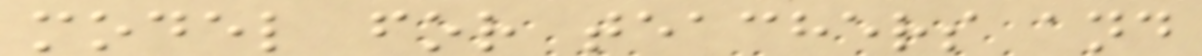model for teachers and
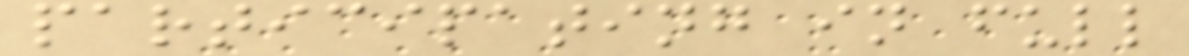participating in full
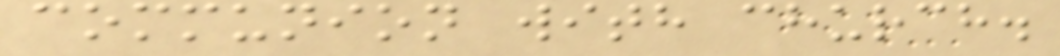communion with church.
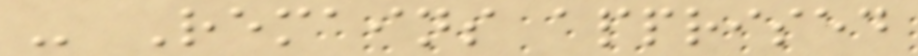- Remains apprised
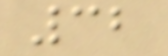32
